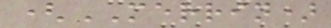(MERRIN)
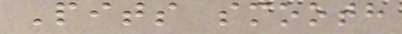Pits smooth
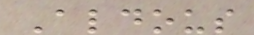Aldous
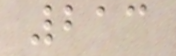213
